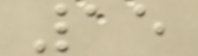15
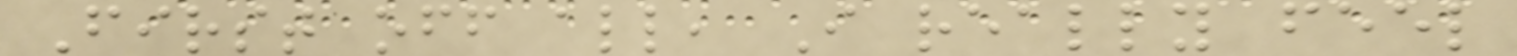First off all, I really feel
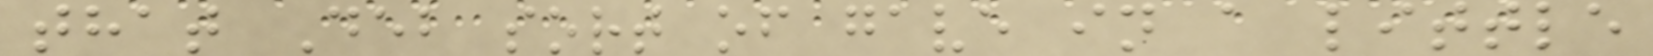that Deb sort of gave in a little
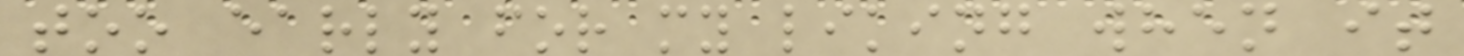too early for my liking when it
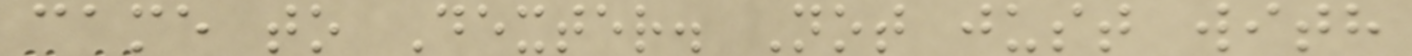came to Dexter. Not just with
